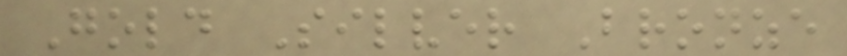Gold Silver Bronze
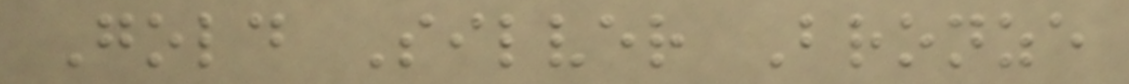Gold Silver Bronze
